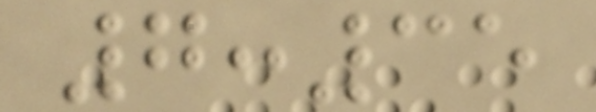7:35
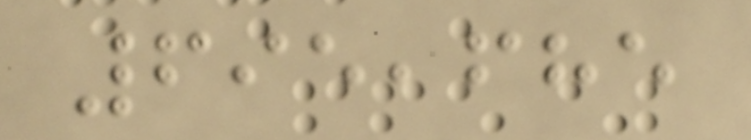695,685
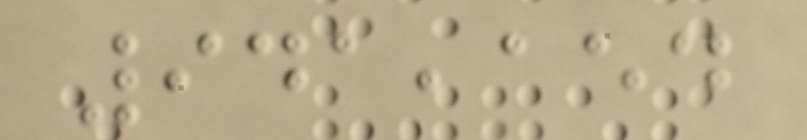941,154
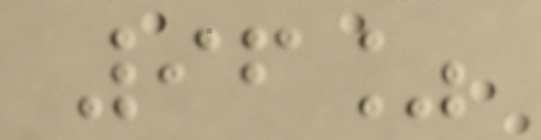96%
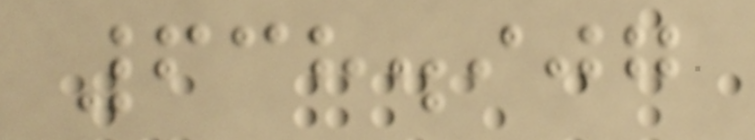638.907
